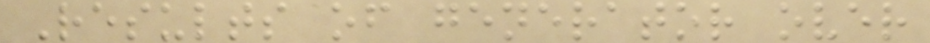Results of generator over
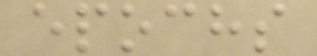epochs
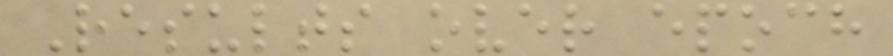Results over epoch
